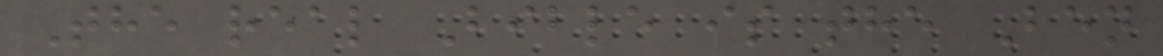The real Bible is the Ben
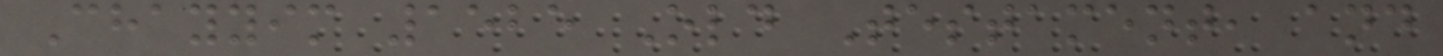Chayyim 1525 Old Testament, and
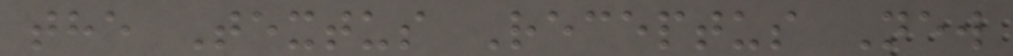the Textus Receptus New
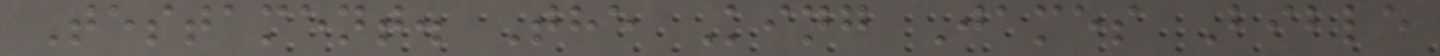Testament. The King James Bible
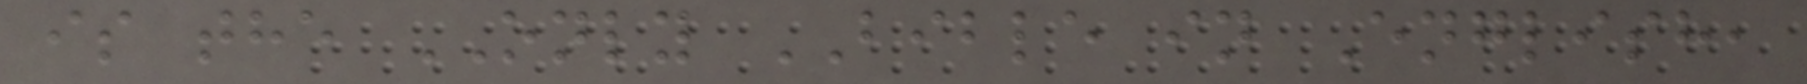is the ONLY BIBLE in English,
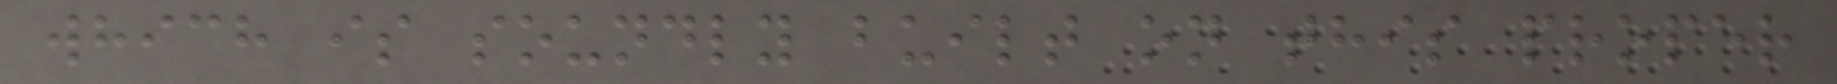which is soundly built on this proper
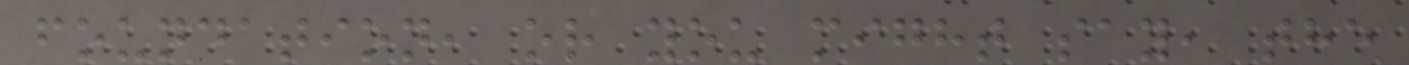foundation, or you might say, the
